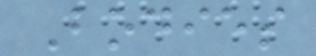Bodies
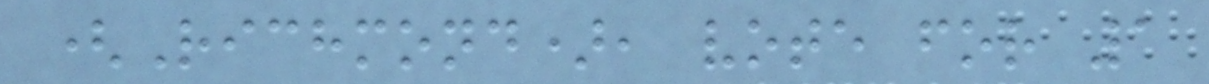(Richmond), vote for 1
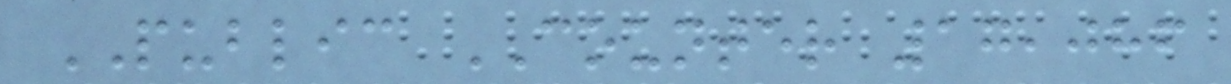PUBLIC COUNTER 17,086
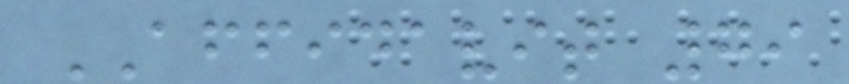AFFIDAVIT 79
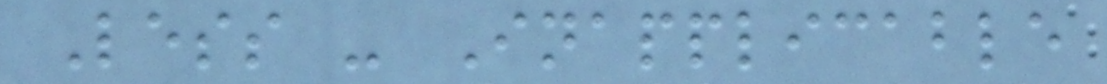Less - Inapplicable
